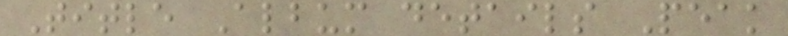Title Album details Peak
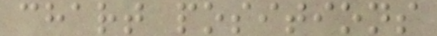chart positions
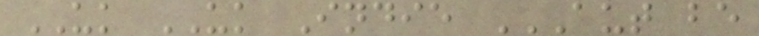UK UK Indie AUT BE
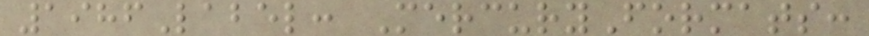1986Label: MercuryFormats:
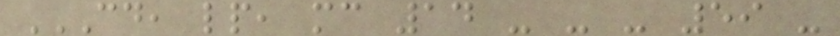CD, LP, MC 14 - - - 59 -
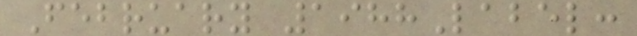February 1988Label:
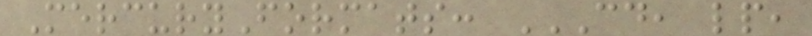MercuryFormats: CD, LP,
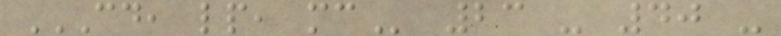CD, LP, MC 23 - 40 -
